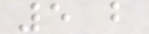5 b
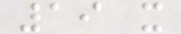19 x
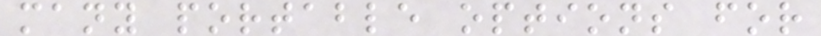many portable options for
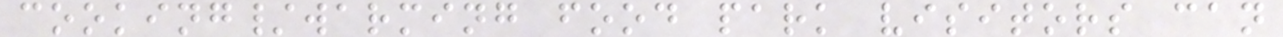cooking/warming food park visitors can
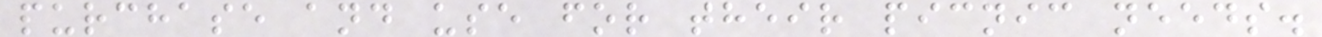purchase and use for their picnic needs.
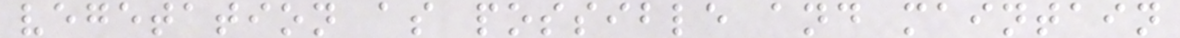vegetation as possible and maintain
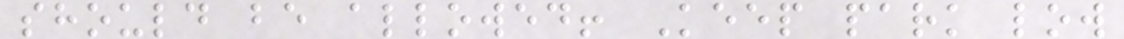should be allowed! Keep park low
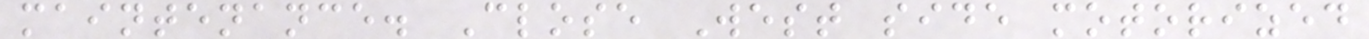maintenance. Close West side motorized
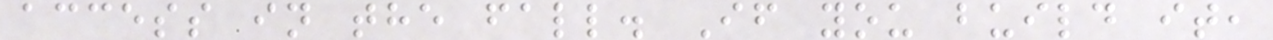access in the fall. If you build it,
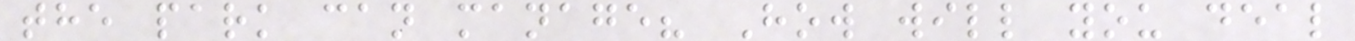the park can manage? How will you deal
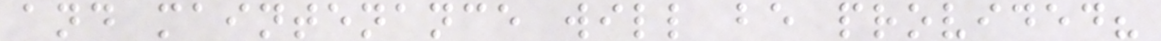and maintenance will be provided?
